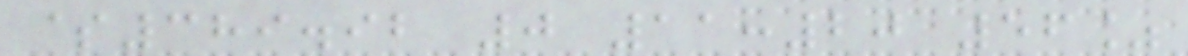$389.92 0 11:20 56%
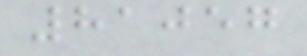81057
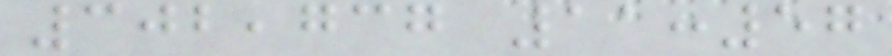302,737 11:57
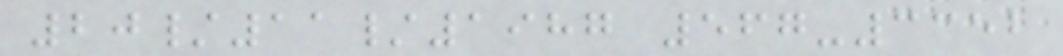20/11/1987 567-3352
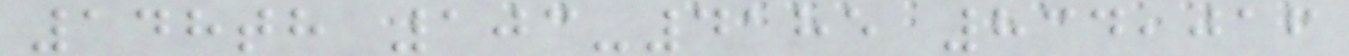148th 103-4185 834,016
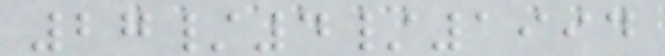27/4/1994
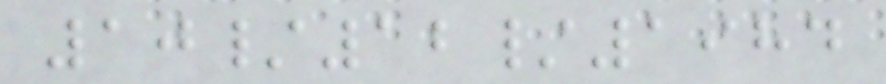10/12/1984
